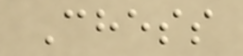Chess
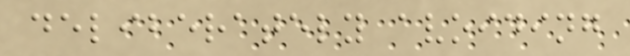deliberately avoiding
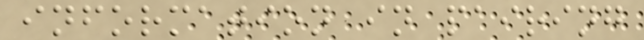information in pairing
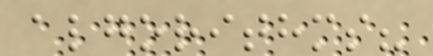algorithms?
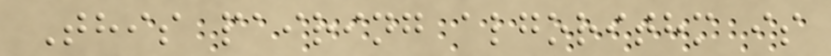This pairing algorithm is
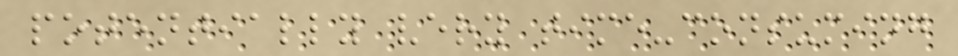potentially very time-consuming
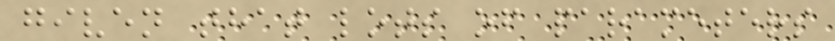given that lots of parameters
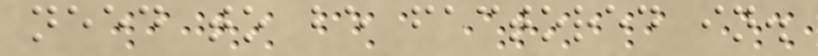need to be factored in.
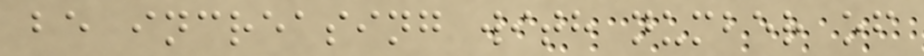be increasing with number of
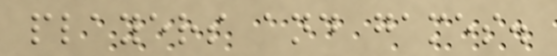players and games.
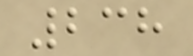238
